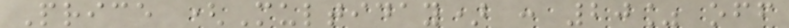Price (Multiday) : 20% off
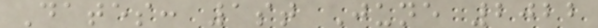Dates: 1st June 2022
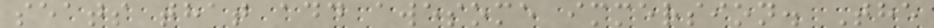seats that add awesome immersion. The
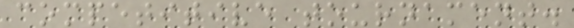competitive tournament.
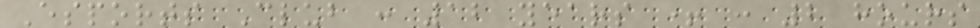Esports Club : 12 years + : 2 hours
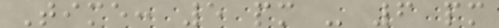Time: 5 pm - 6 pm
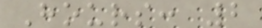Hours: 2
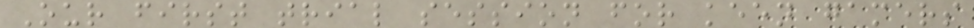Our first trial session for keen gamers
